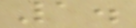1.
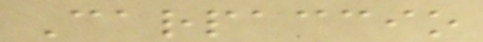Carpaccio
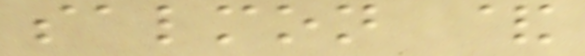salmon &
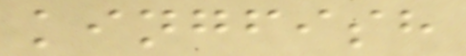kingfish
